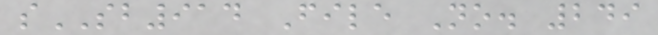sSB914 File No. 249
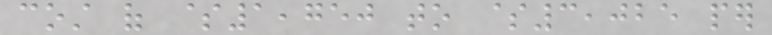cost of $1,750 to $3,025 per
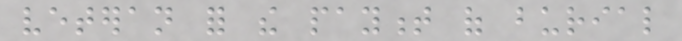veteran for the payment of burial
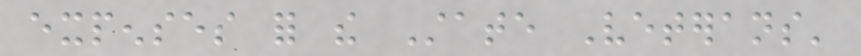expenses for the State Veterans'
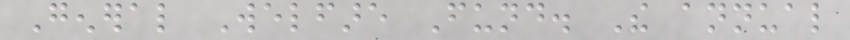General Welfare Fund. The annual
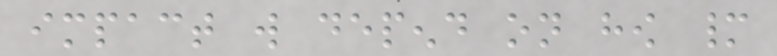impact will depend on how many
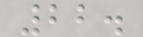22.
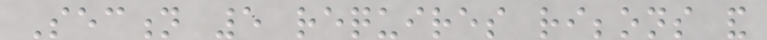Section 5 requires ribbons and
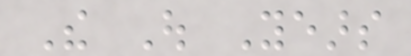The Out Years
